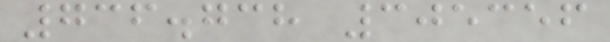736.738 305356
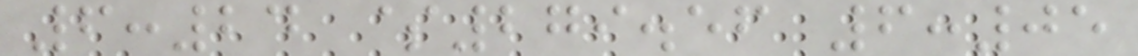6:24 $279.56 6:05
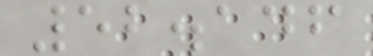52.146
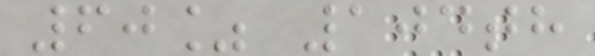60% 104th
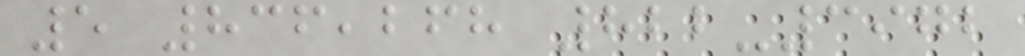5 836,268 822-3972
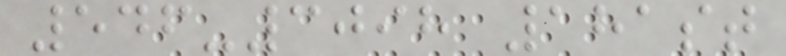546-3098 181st
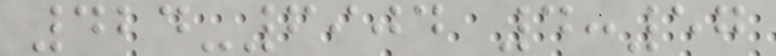424-6904 4:57
